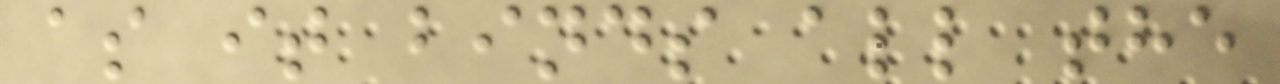as it binds all the
